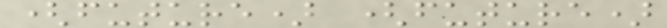(future) (future)
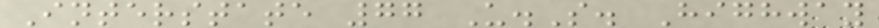Interstate 77 U.S. Highway
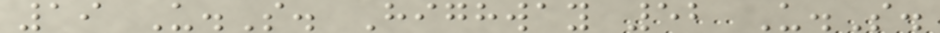19 U.S. Highway 52 U.S.
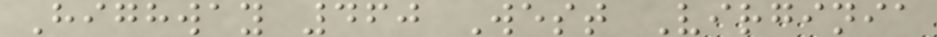Highway 460 West Virginia
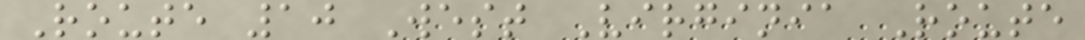Route 10 West Virginia Route
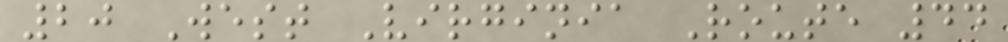20 West Virginia Route 44
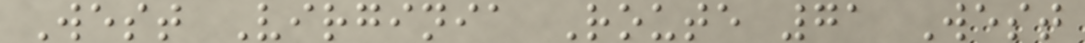West Virginia Route 71 West
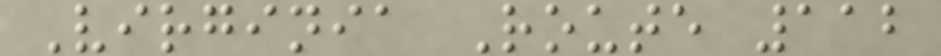Virginia Route 112
